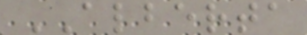ALBERTA
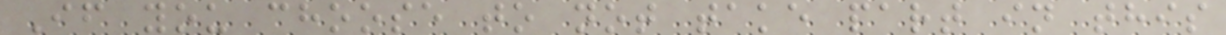If you choose to not take part in this
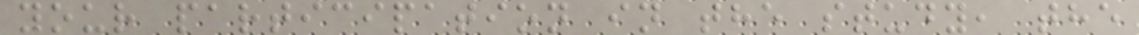your participation in the study, the
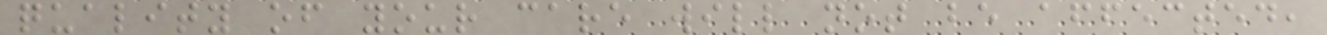quality of your care will not be affected,
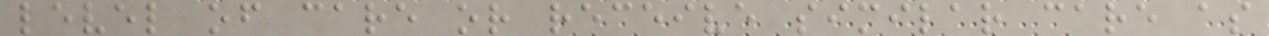level of care or receive similar care as
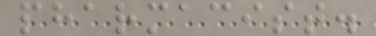pharmacist.
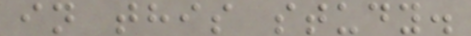in this study.
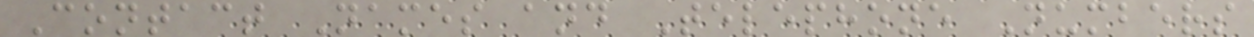Contact Names and Telephone Numbers
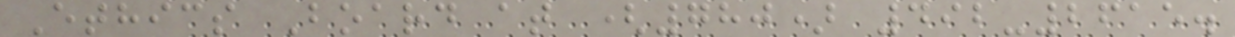Ethics Board at (780) 492-2615.
